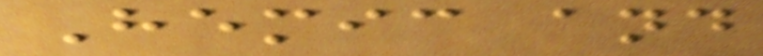Hemic and
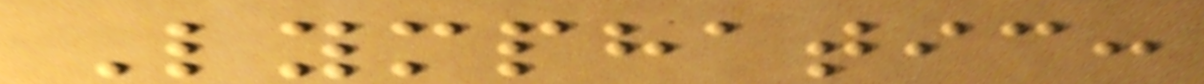Lymphatic:
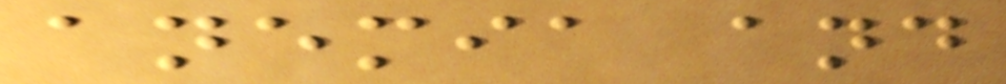anemia and
